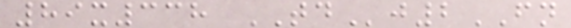89x338 TDj2FN
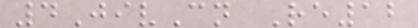4JivCn Re12
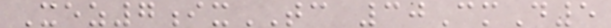Xez7ixTC 30CmD5
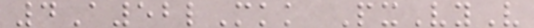4A52lMkk PxVyV
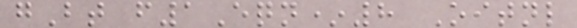gBt f1Eqn*8 Oitnl
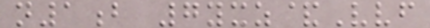n1b 7yxz&Vvf
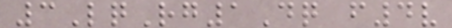3LqRg1Dq f4v
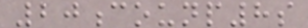20counp8s
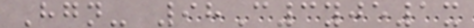Hgn- 98C3yje1x
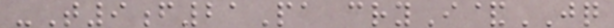-T9f21Pa cryI&JQ
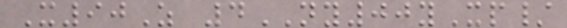X90Z 4NY00yXp/
